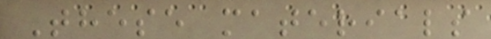These materials
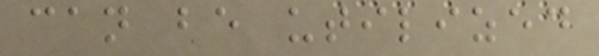can be utilized
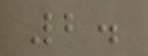2.
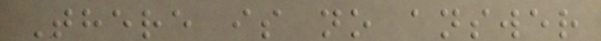There is no answer
